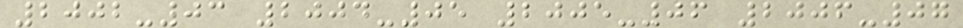2002-03 2004-05 2005-06 2006-07
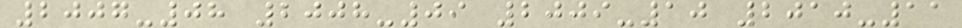2007-08 2008-09 2009-10 2010-11
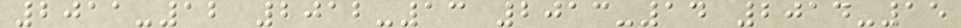2011-12 2012-13 2013-14 2014-15
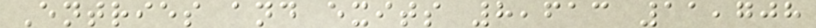Entries and exits 8,613 11,708
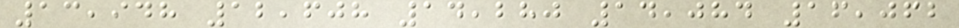13,948 12,608 14,280 14,084 16,062
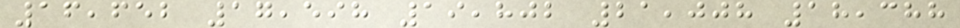16,652 17,598 19,802 21,008 18,388
